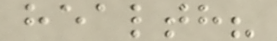health?
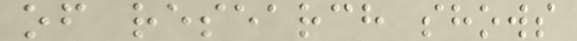of research shows
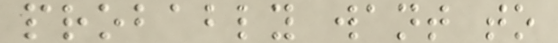probably want to
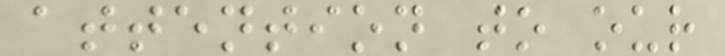attention to our
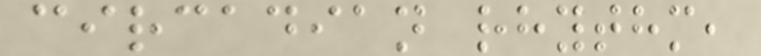circadian rhythm,
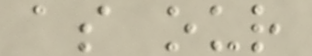as our
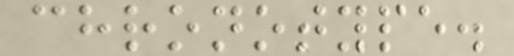chronotype.
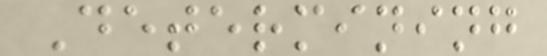Determining
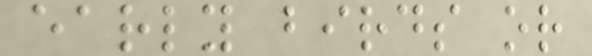early birds or
